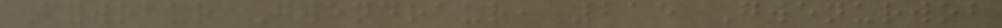Fywobur Gwendraur, 215 Gwenurwob
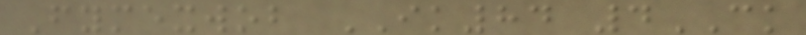Fymexwob IK84 4CK
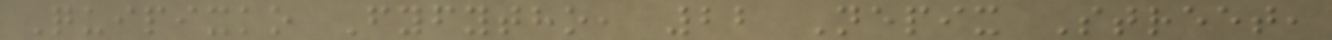Quipixko Fyfytho, 22 Nepix Street,
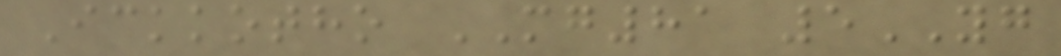Ickkotho MG81 5YG
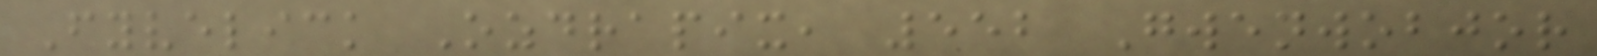Fyvelick Ozdrapix, 552 Gwenwobjor
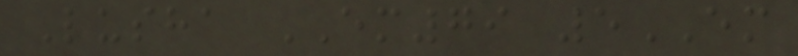Lusha EM79 5EM
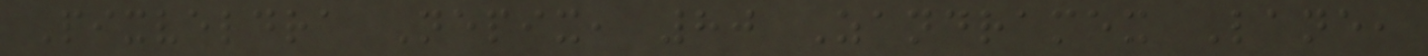Pixveldra Nepix, 80 Zandramex Lane,
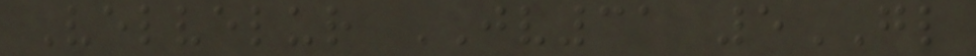Velvelur JV31 5GL
